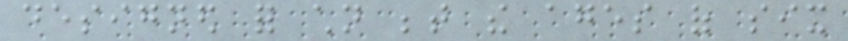designed for children between the ages of six
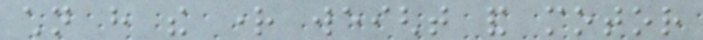children have the right weight and motor
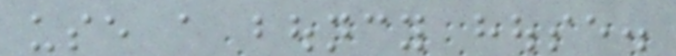use a bouncy house.
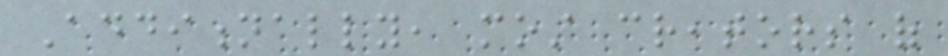Additionally, most creators of
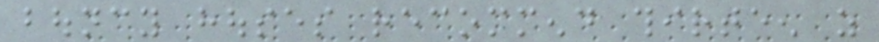bouncy houses recommend thirteen as
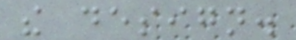the design.
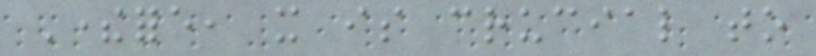Therefore, it is crucial to
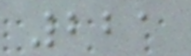221
